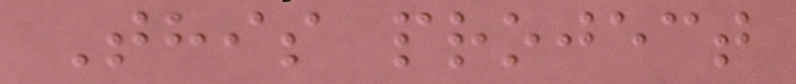This project
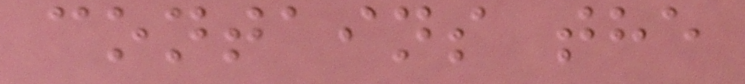contains the
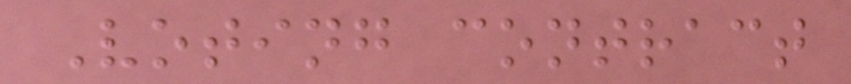Voting contract
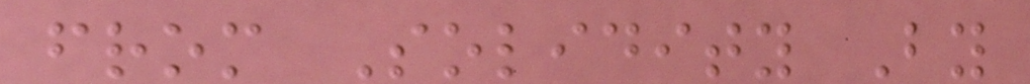from Solidity By
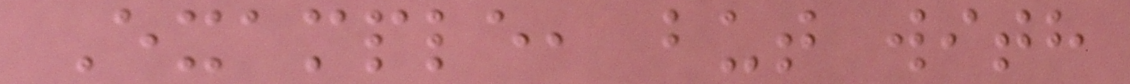Example, but with
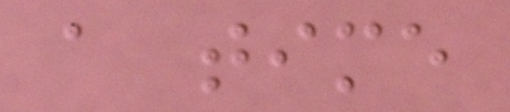a time
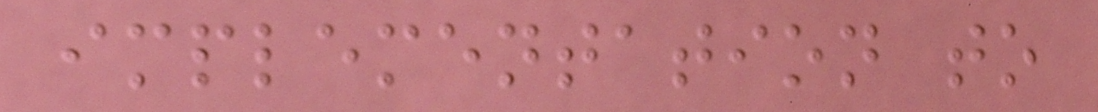implementation to
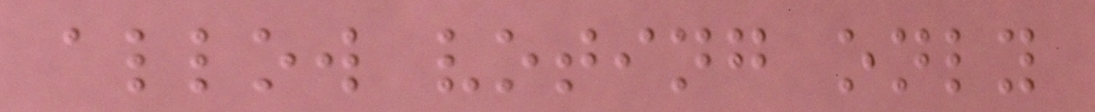allow voting only
